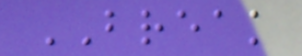BREAK
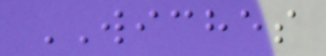WICHES
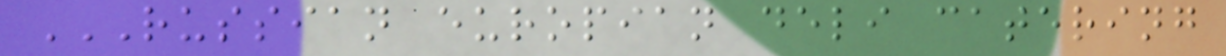RUSSIAN EUROPIAN DELI CATERING
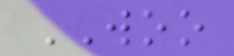WOO
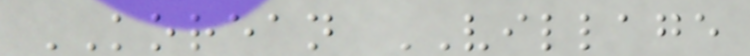KOREAN VILLAGE
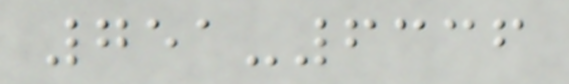751-6336
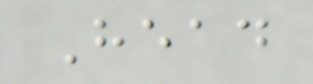Head
